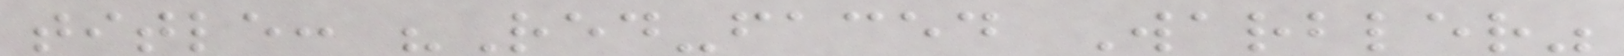title: "Red-faced Warbler"
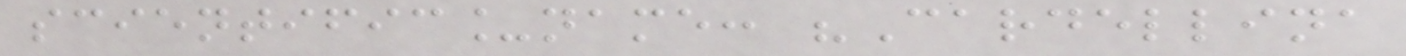scientific_name: "Cardellina
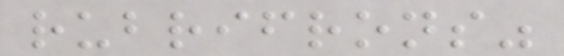rubrifrons"
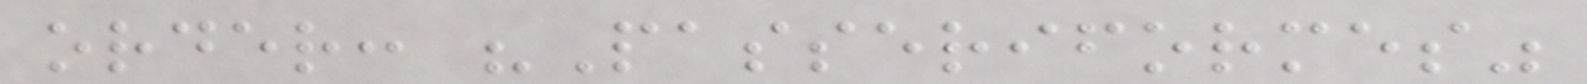order: "Passeriformes"
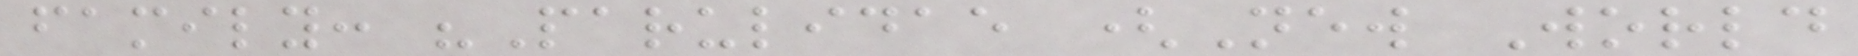family: "Parulidae (New World
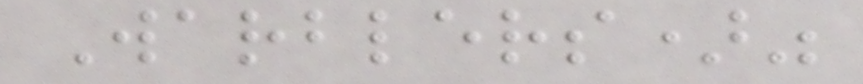Warblers)"
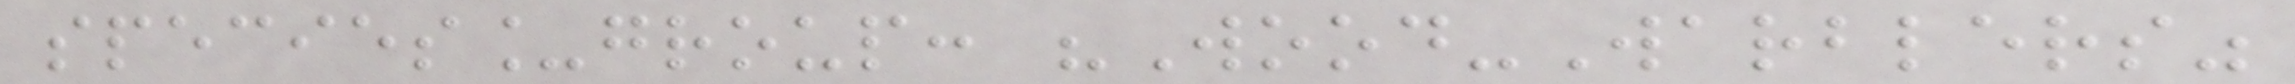species_group: "Wood-Warblers"
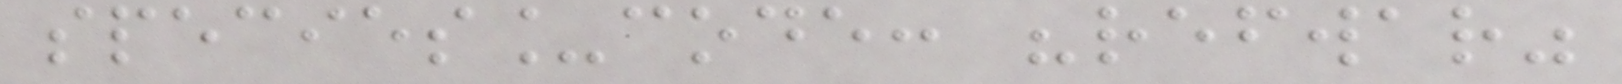species_code: "refwar"
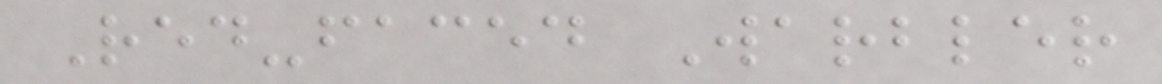Red-faced Warbler
